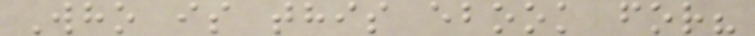Who is this ebook for?
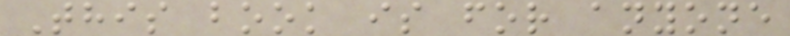This book is for anyone
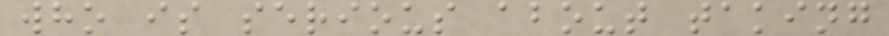who is serious about taking
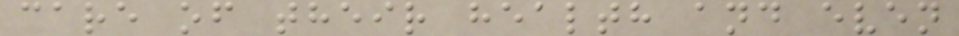care of their health and even
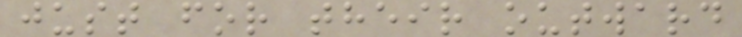just for their outward
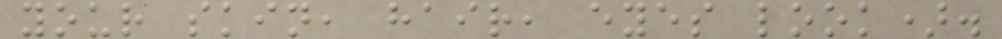your skin, hair, eyes look).
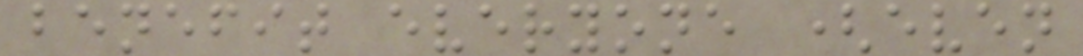benefit everyone (even
